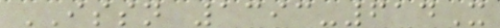ISSN 1393-614X
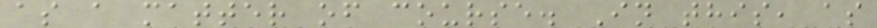as a matter of course. In this, as
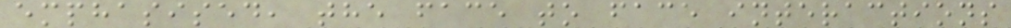emphasised, the face to face interactions
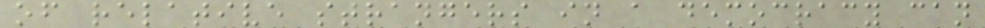of relative strangers in a democracy can
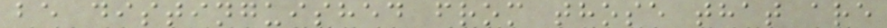be distinguished from those that are
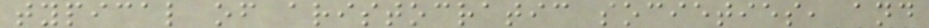typical of aristocratic societies, and
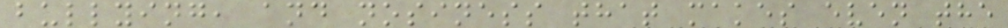bullying, and nosiness that makes even the
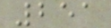251
